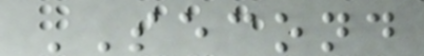SECOND
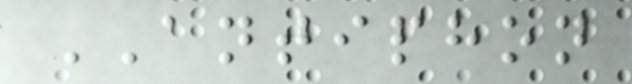ANTIPHON
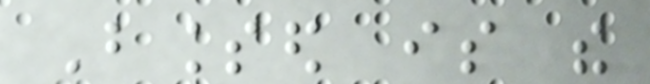Blessed is the
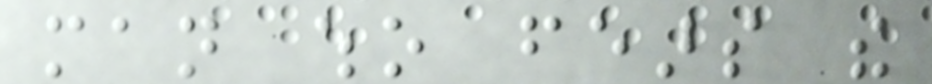man who fears the
